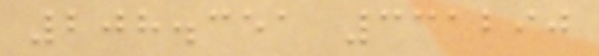208.351 331290
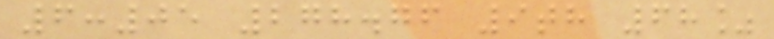6:05 278.76 9th 68%
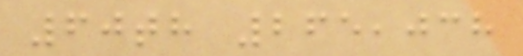60th 265,038
